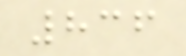836
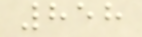858
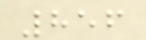856
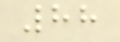88
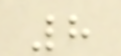8
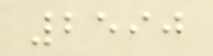2590
